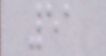51
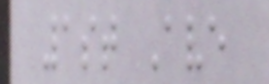1st Ave
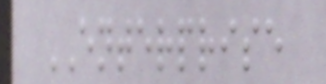ENTERPRISE
